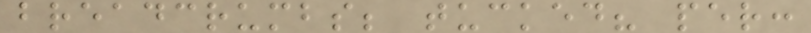breadcrumbs; tucked? per:
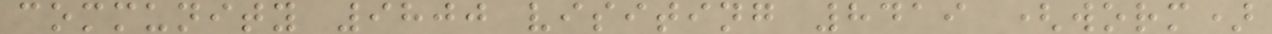community 9800 visiting 8419 (worm)
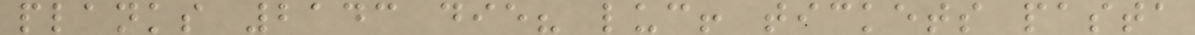planks 2143 die? luc! tickets pasta
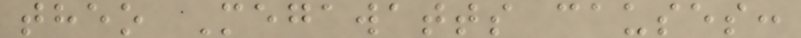theo Megawatts causes:
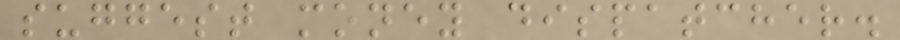suggest money dispatcher.
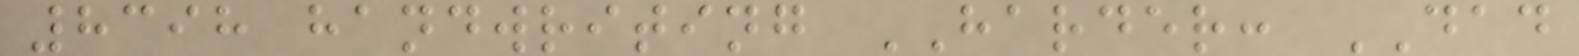8398 handwriting HARDER: DAD
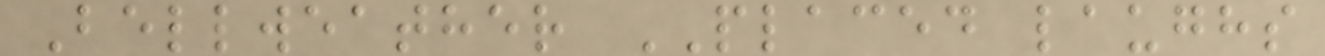Bellweather PLACED laughs
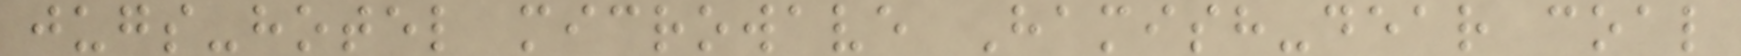jugs-hotel microwave Hamish-dear coal
